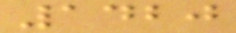1420
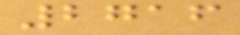2716
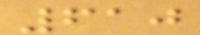610
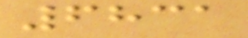6831
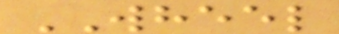WHEEL
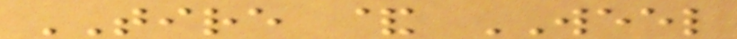TIRE & WEEL
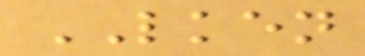LKEN
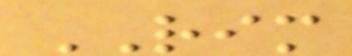RIM
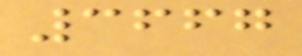3667
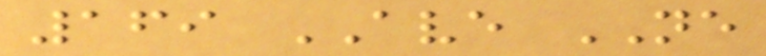169 AVE NE
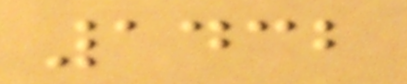1432
